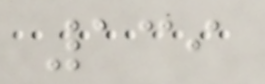139
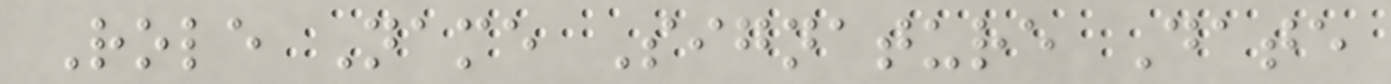Role Name Signature Date
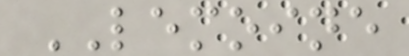LEMOINE
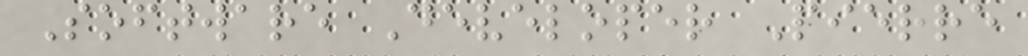Software Developer Pierre
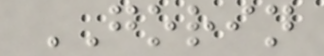GORIN
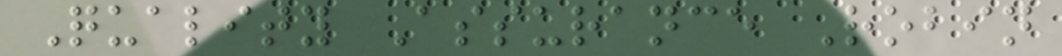Quality Assurance Robin
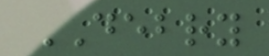DEBRY
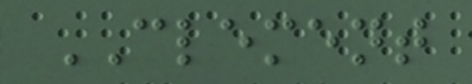CLEMENT
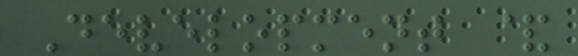Development &
